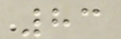83
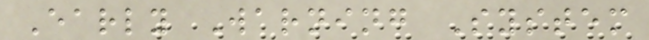Early Warning System
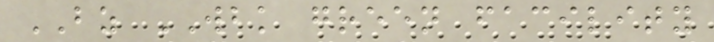BZ WBK green facility
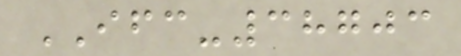IFC-38703
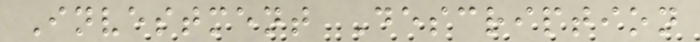Investment Description
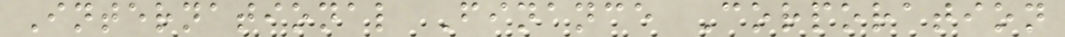International Finance Corporation
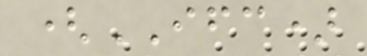(IFC)
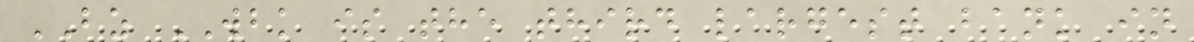BZ WBK is the third largest bank in
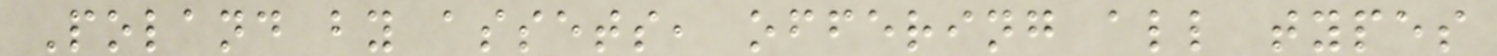Poland by assets, offering all types
